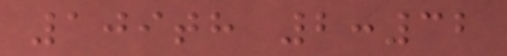109th 2:32
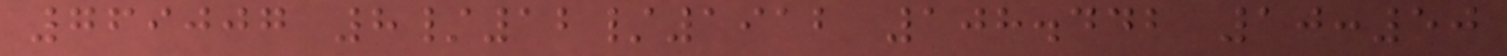769007 8/12/1912 108.442 10:50
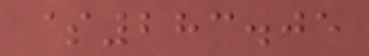$283.05
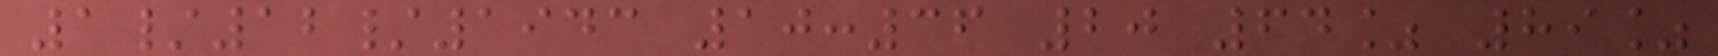1/12/1943 10:36 20 64% 89%
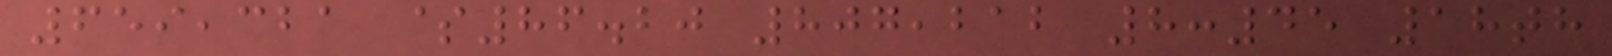659,321 $86.20 807,212 8:45 18th
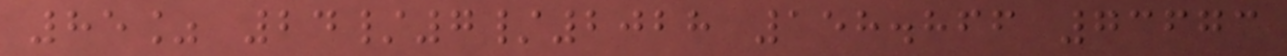85% 24/7/2028 158.866 73673
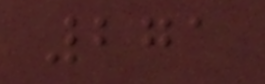271
